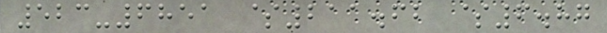523-6851 $211.62 $6.87
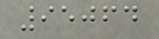95064
